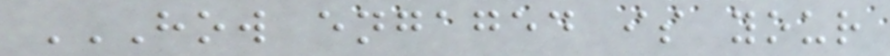HOW ENGAGED IS YOUR
